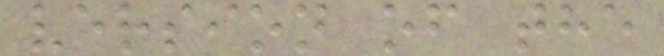version of the
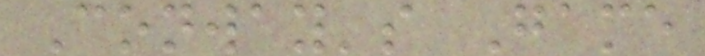Conway's Game
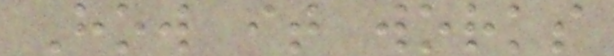How it works
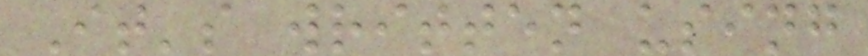It's written using
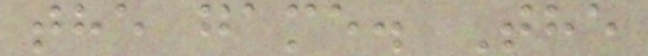the game. The
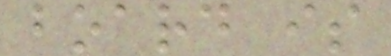board is
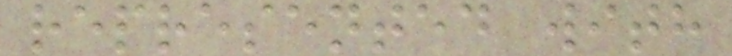represented with
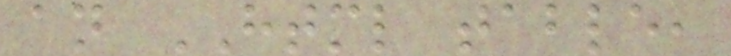an HTML table,
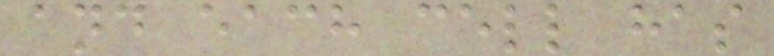and each cell has
